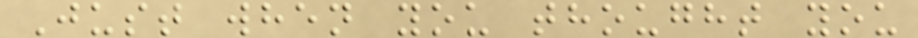Just when you thought you
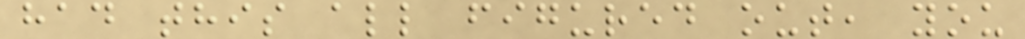had this all figured out, you
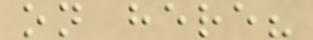on here?
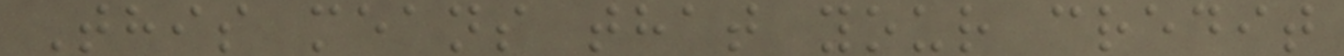This means that your credit
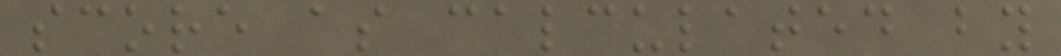score as calculated by
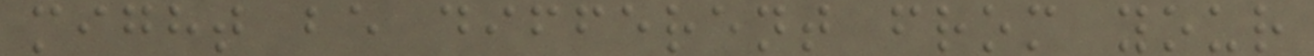might be different from your
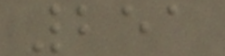251
